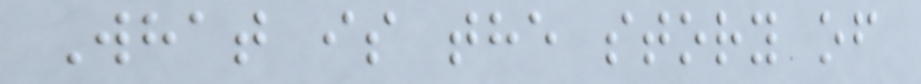What is the story of
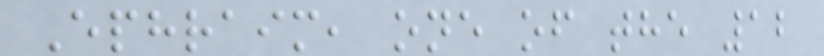Ephraim, one of the 12
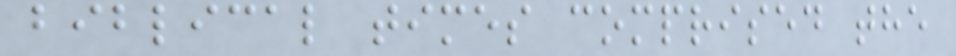biblical times comprised the
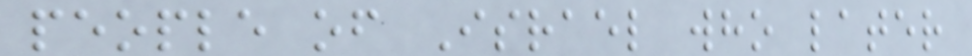people of Israel who later
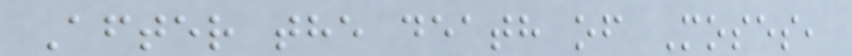After the death of Moses,
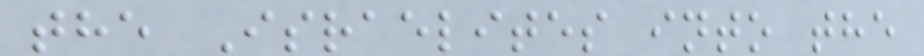the Israelites into the
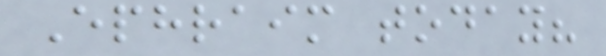Ephraim today?
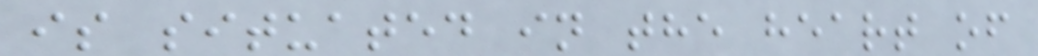is situated in the heart of
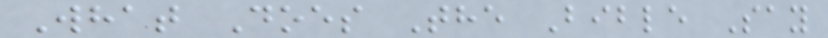What Does The Bible Say
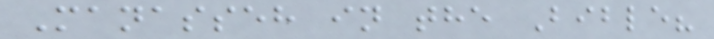Manasseh in the Bible?
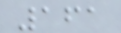161
